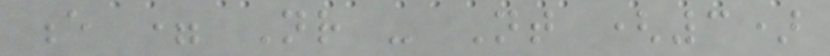e = Nr - Nt (3)
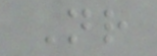Nr
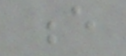e
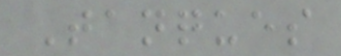Tanques
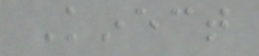Kinect
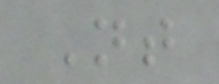Nt
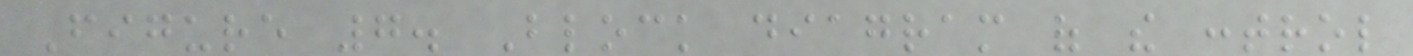Figure 7. Block diagram of the control
